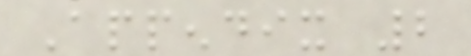Appendix 2
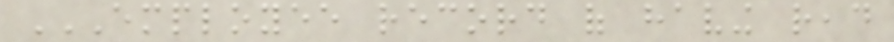EMPLOYEE RECORD OF HAVING READ
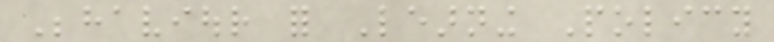Behaviour for Learning Policy
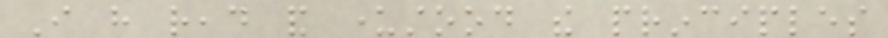I have read and understood the principles
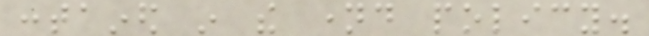contained in the named policy.
